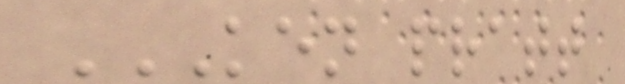KEN PRATT
